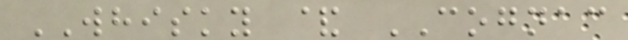WHISKY & COGNAC
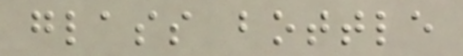glass bottle
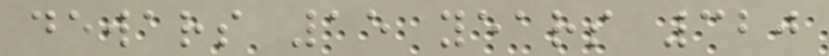dewars 15 years 320
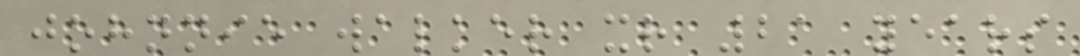johnnie walker xr 21 years
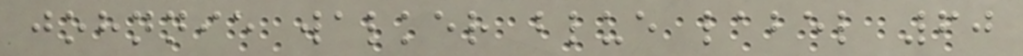johnnie walker blue label 60
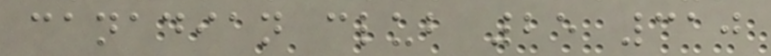canadian club 25 310
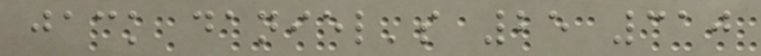jack daniel's 25 310
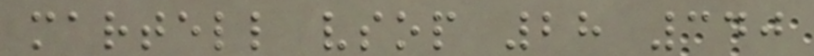martell vsop 28 340
